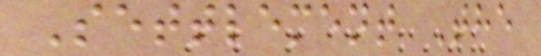Settlement The
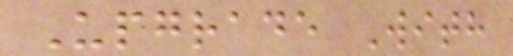Upgrade With
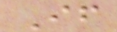If
